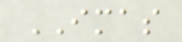IMAS
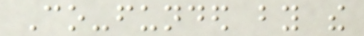Co-funded by the
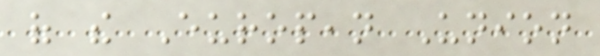of the European Union
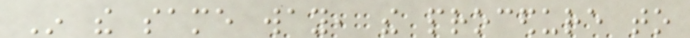In the same way, the procedure to
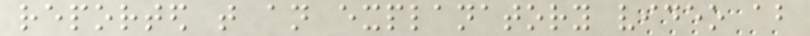reported that an explanatory video about
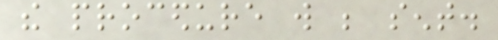the procedure will be sent.
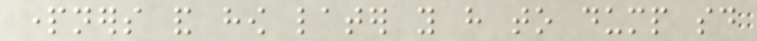partners and how later you have to dump said
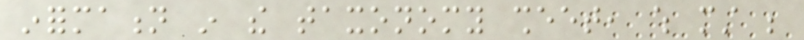information in the taxonomy sheet, which must be
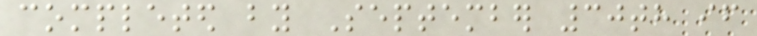completed by September 30th if
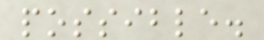possible.
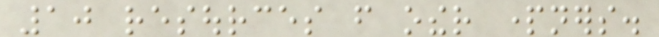10 resources from other partners.
